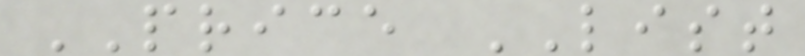PRICE LIST
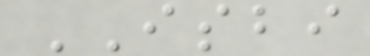ISBI
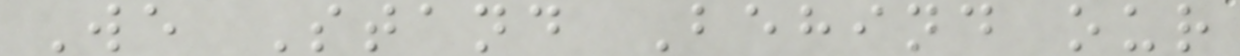We Stand Behind our
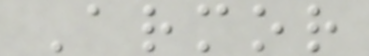Armor
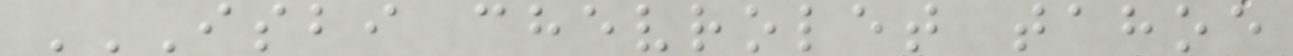ISBI CHEVROLET TAHOE
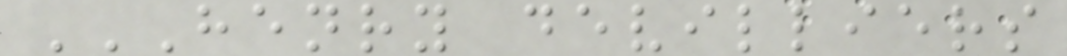HENRY DEVILLIERS
